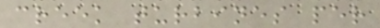creek turbines per
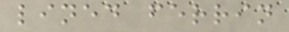lined ferrin
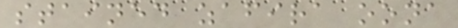stained zafira oona
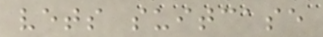vets suitcase
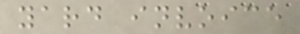yard invoice
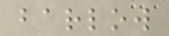barlow
